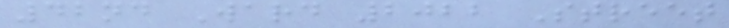42nd Ward 2022 Street
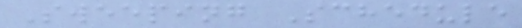Sweeping Schedule
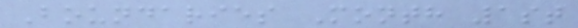Boundaries Month 1st
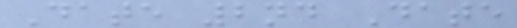Date 2nd Date
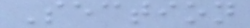Section
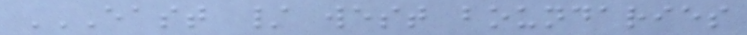EAST / WEST BOUNDARIES
